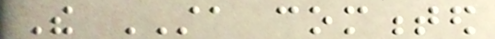The STA commented
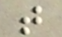that
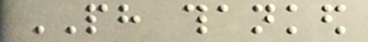PH thanked
